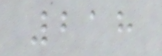218
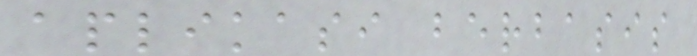aplikasi berbasis
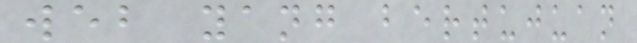web yang bertujuan
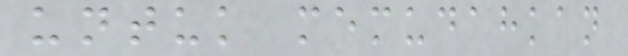untuk memudahkan
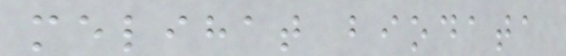melihat biodata
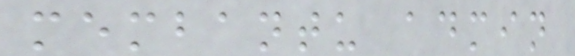membantu admin
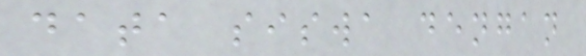data siswa dengan
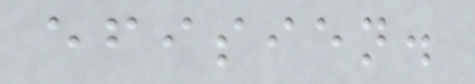efisien.
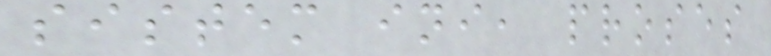sistem ini, proses
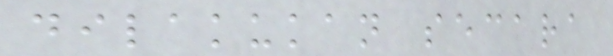dilakukan secara
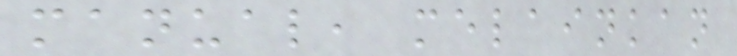manual, melainkan
